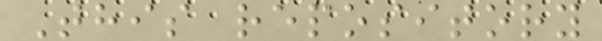This repository
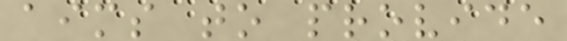aims to provide
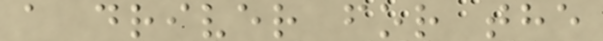a driver for the
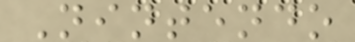Nintendo
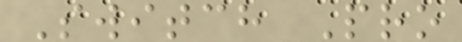Switch Pro
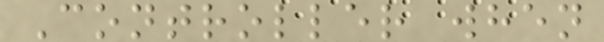Controller when
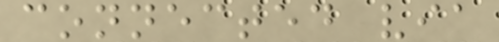connected via
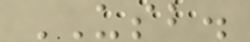USB.
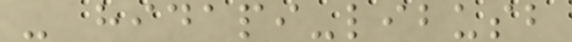- hidapi-libusb
